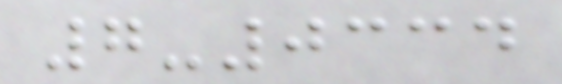7-0334
